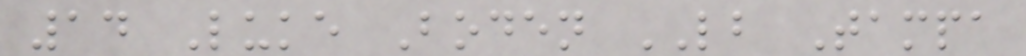14 Luke Boden LB Tampa
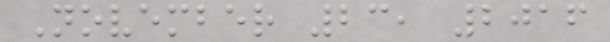November 23, 2016
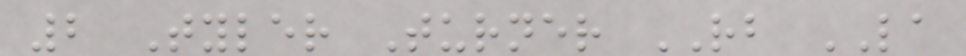2 Tyler Turner RB LA
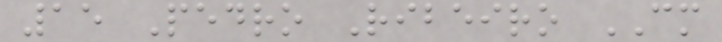15 Pedro Ribeiro CM
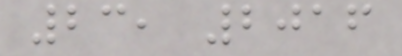23, 2016
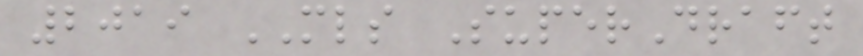2019 MLS SuperDraft
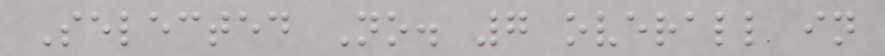Selected No. 7 overall in
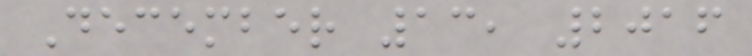December 13, 2016
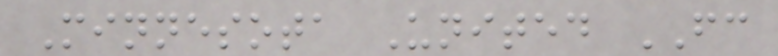Minnesota United FC
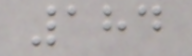184
